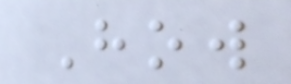How
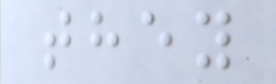they
